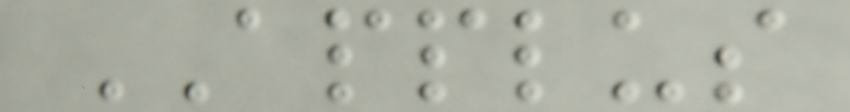APPLUS
